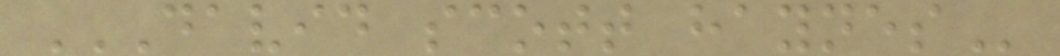DAVID SCOTT HAYNES
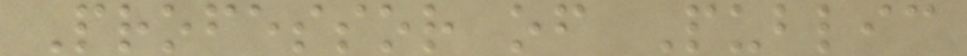Professor of Public
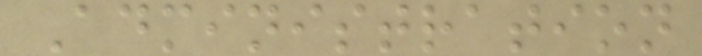Administration
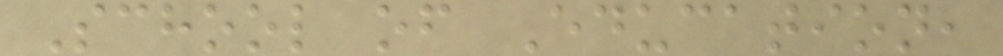School of Education,
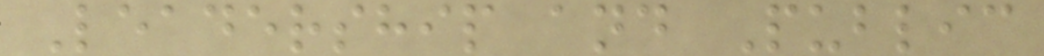Leadership and Public
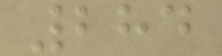284
